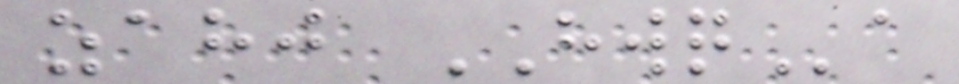zahj HWQa
